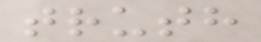truth
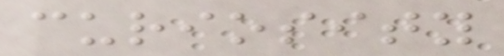curiosity
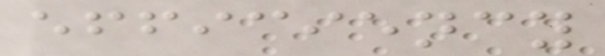efficiency
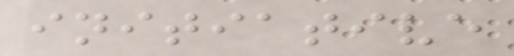initiative
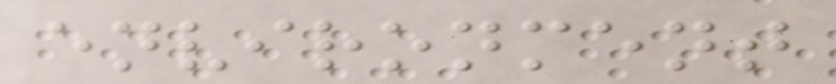environment
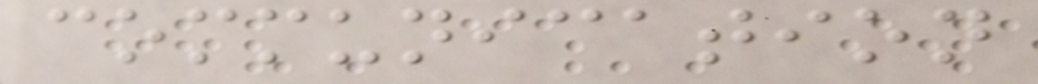communication
